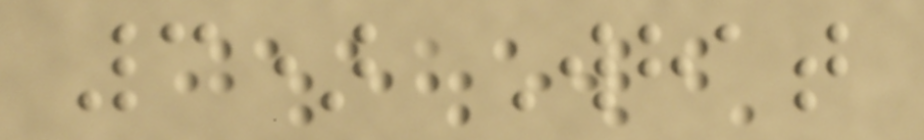3) What
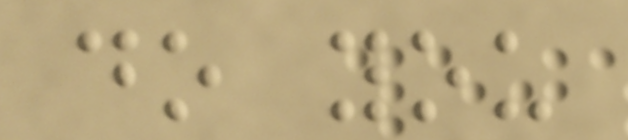do you
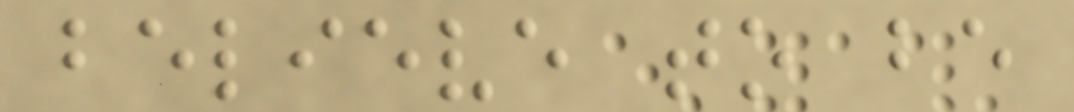believe to be
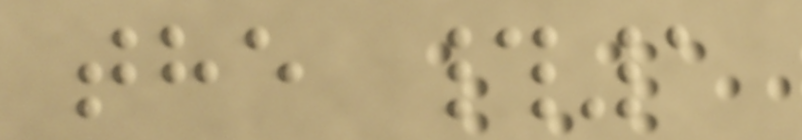the #1
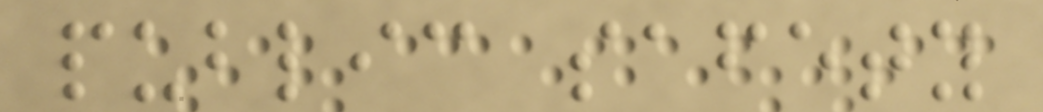public safety
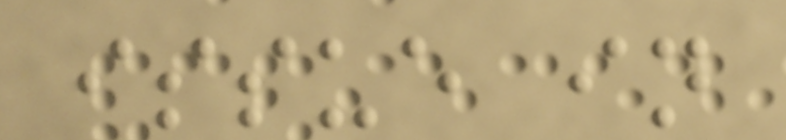issue in
